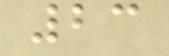23
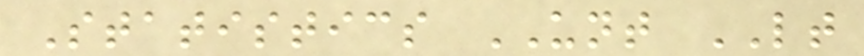Statistics UNT LT
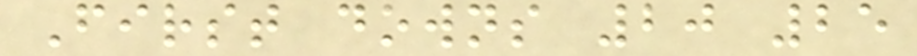First downs 20 25
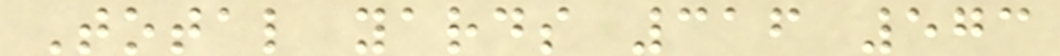Total yards 316 573
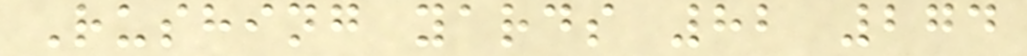Rushing yards 82 274
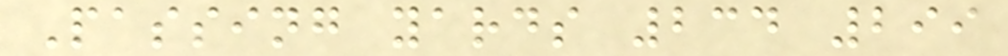Passing yards 234 299
